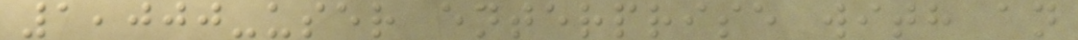1,000-user enterprise with an
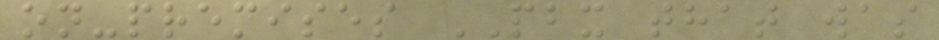on-premises PBX that was
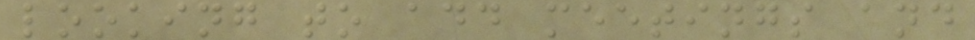looking to add meetings and
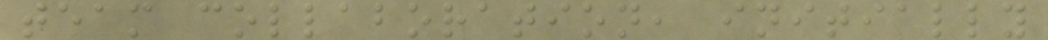team collaboration, initially
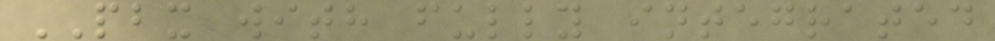PBX with fully integrated
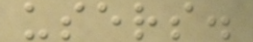users.
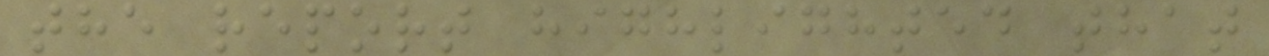the report highlighted that
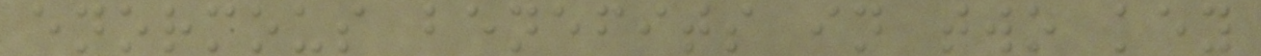enormous benefits in two key
